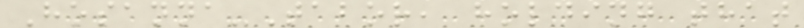Hosanna-Tabor, holding that
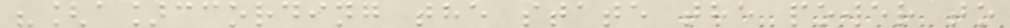"[a]ccording the state the power to
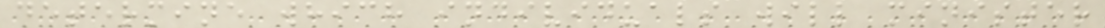determine which individuals will minister
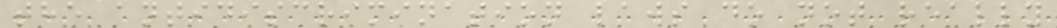the antidiscrimination laws do not really
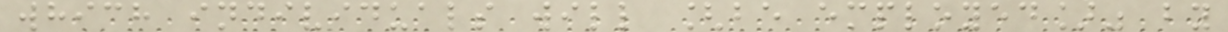which individuals will [be employed]" by
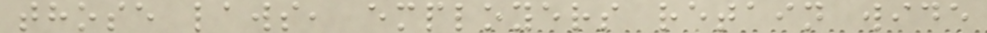those laws, employers retain wide
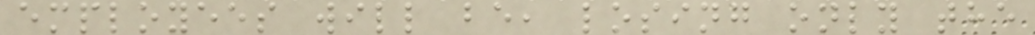employees will be, losing only the
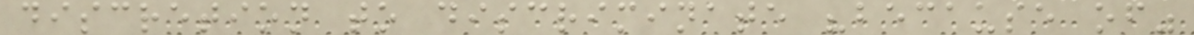discretion to discriminate "because of"
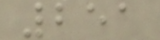251
